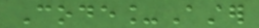Code_Aster
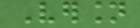Version
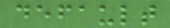default
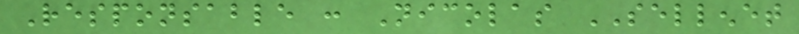Responsable : Nicolas SELLENET
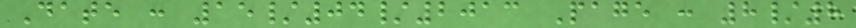Date : 15/04/2013 Page : 8/8
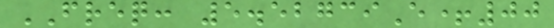FREQ: 5.52739E+00
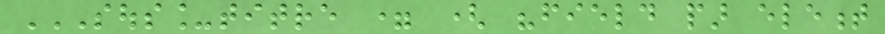SOUS_TITRE = ( "FIELD PAR ELEMENT
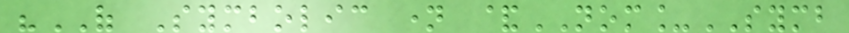"OF Symbolic name &NOM_SYMB
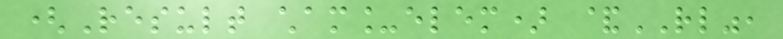(Result cham_elem) &RL",
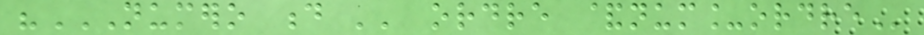"NUMERO D '' ORDRE &NUM_ORDRE
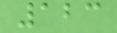123
